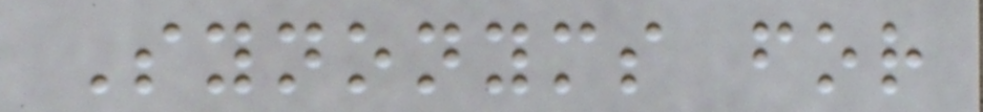Synonyms for
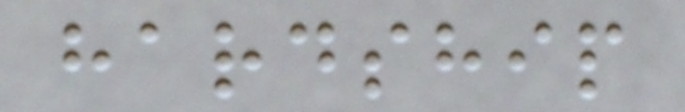hardship
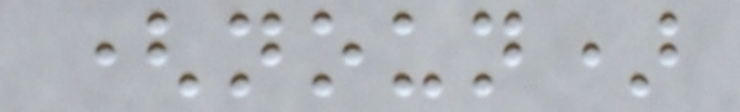(noun)
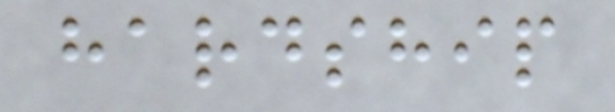hardship
